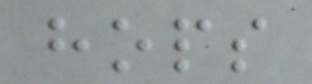hops
